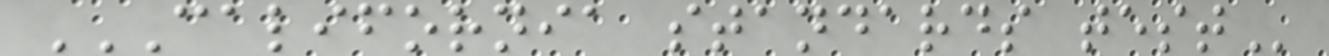CALIFORNIA STANDARDS TEST
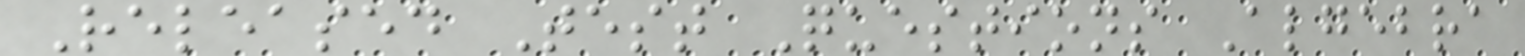Released Test Questions Algebra
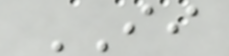II
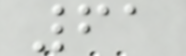61
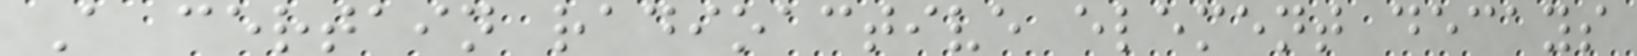A certain radioactive element decays
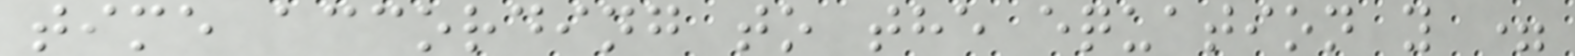time according to the equation y =
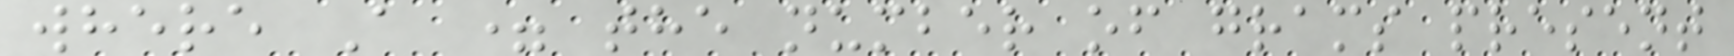where A = the number of grams present
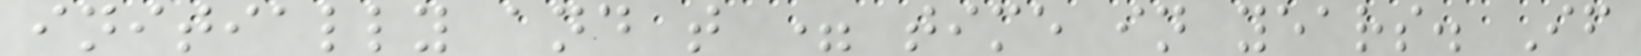initially and t = time in years. If
